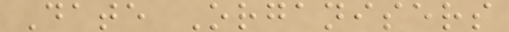Date Organisers
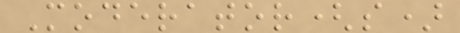Moderator(s)
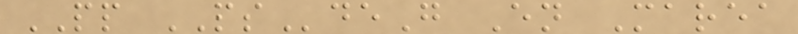PP PSdeG En Marea
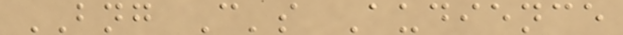BNG C's Audience
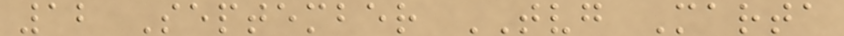12 September TVG Marta
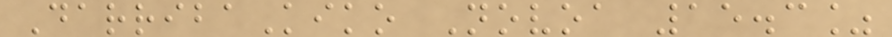DarribaKiko Novoa 15.3%
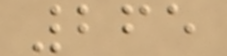265
